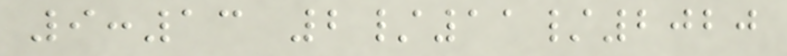9:13 2/11/2020
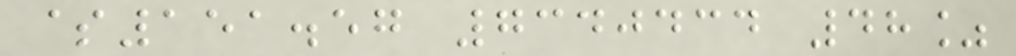$151.57 7340434 48%
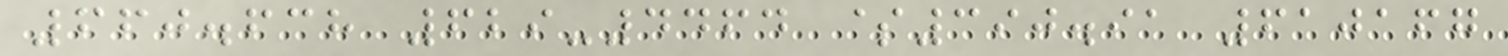660.638 629-4464 $390.91 610167
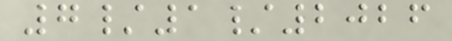7/1/2026
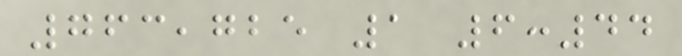763,725 1 6:44
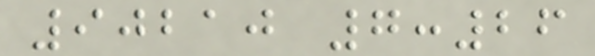90210 7:26
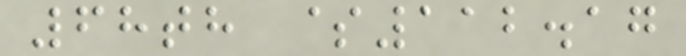68th $112.17
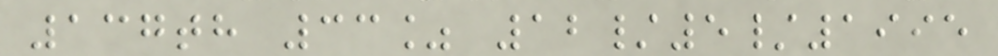137th 33% 12/5/1995
